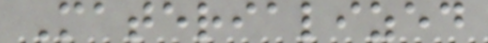Materialized
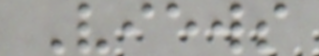Views
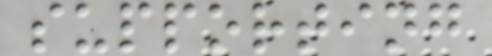supporting
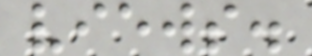views.
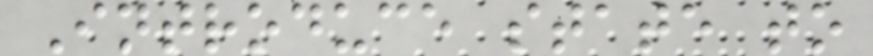Introduce state to
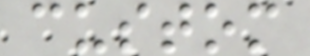custom
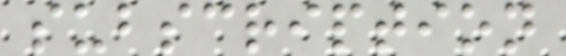subscription
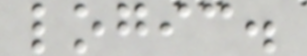logic.
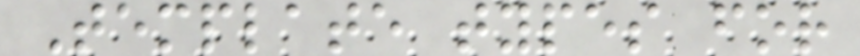Template types for
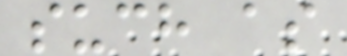such as
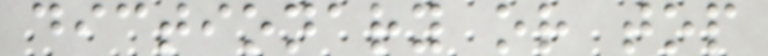dictionary or top
